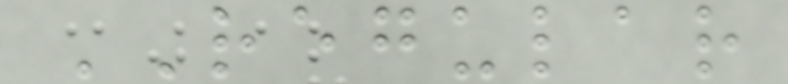REGULAR
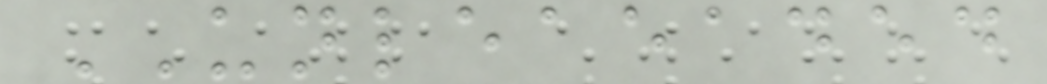UNLEAEADED
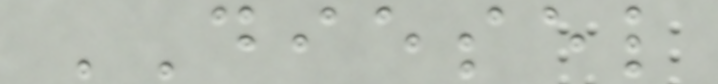DIESEL
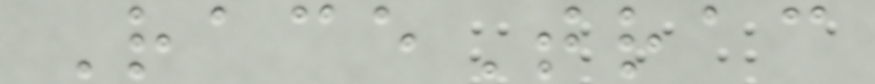RaceTrac
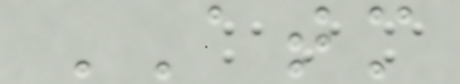ATM
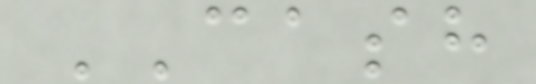CASH
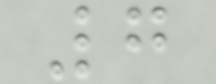7
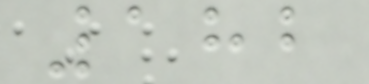182
